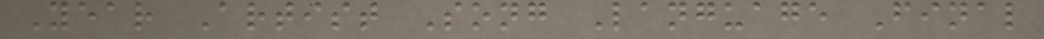Year Artist Song Language Final
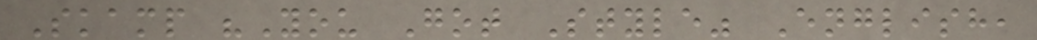Skamp "You Got Style" English,
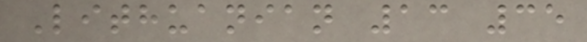Lithuanian 13 35
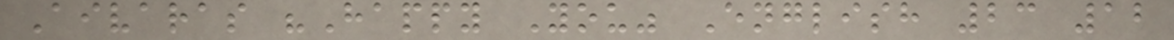Aivaras "Happy You" English 23 12
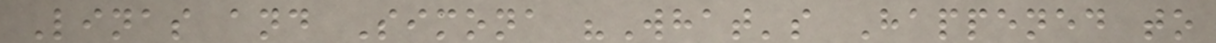Linas and Simona "What's Happened to
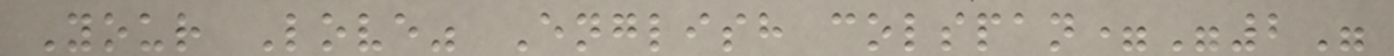Your Love" English colspan="2"
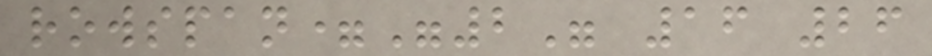rowspan="2" 16 26
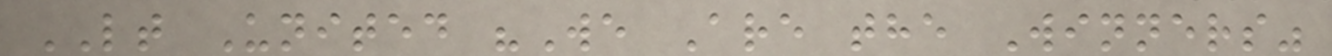LT United "We Are the Winners"
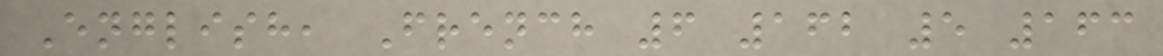English, French 6 162 5 163
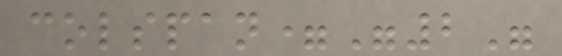colspan="2"
